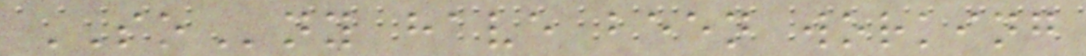SOny have been working
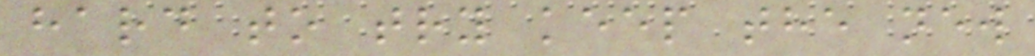hard to try keep the new
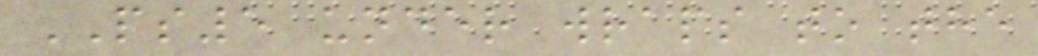PS5 under wraps to the
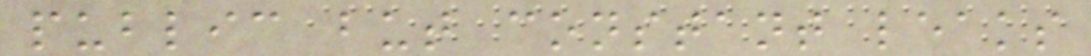public but constant leaks
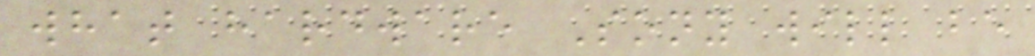what hardware Sony will be
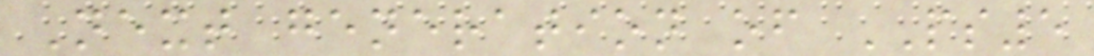Next generation of PS5
